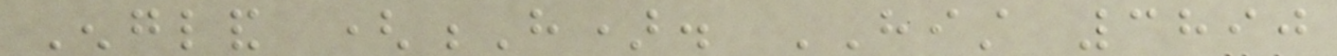England (H). HIST 3890
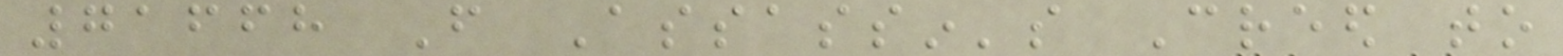71668 From Assassin's Creed to
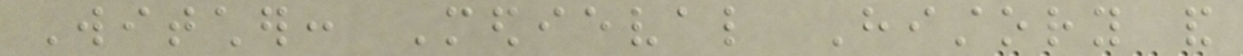Witcher: Medieval History and
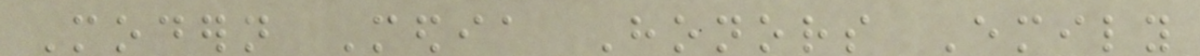Modern Media Honors Emily
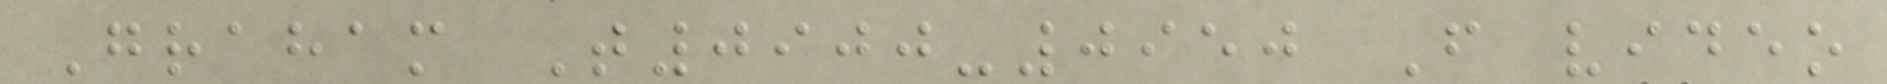Graham T0900-0950 From video
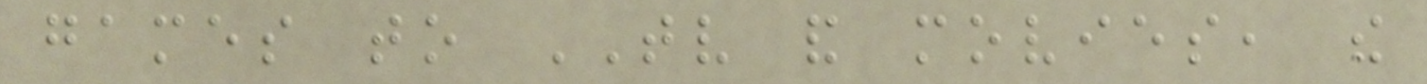games to TV and movies, the
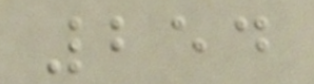254
